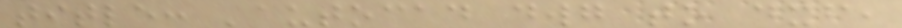title: 'autocad dwg to dxf,
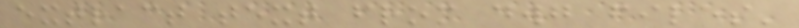extract text from dwg files'
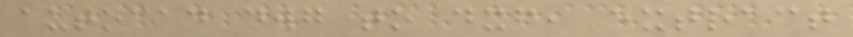autocad dwg to dxf, extract
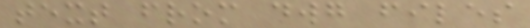text from dwg files
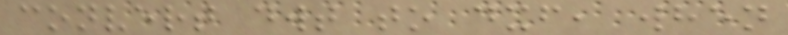convert dwt to dxf, when
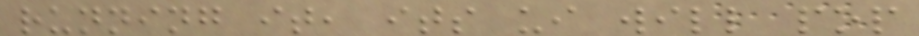running it, its ui will pop
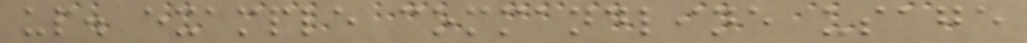up. example commandline usage
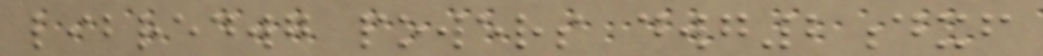libredwg powers dwg2dxf
